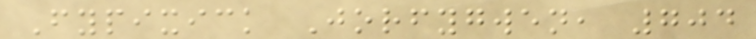Fypixick Jorfygwen, 704
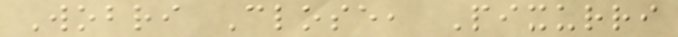Wobri Close, Pixurri
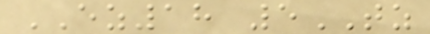EZ18 5TZ
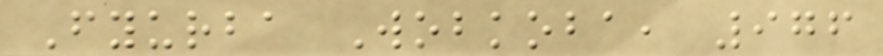Fyurba Wobkoba, 976
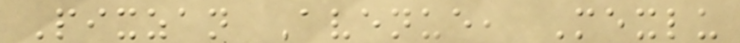Pixzan Avenue, Mexlu
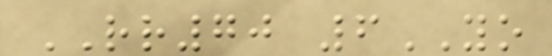RR70 6YO
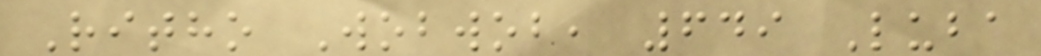Ritho Wobwob, 649 Luba
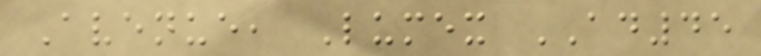Avenue, Lumex AD45
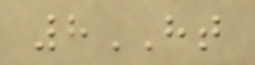8HT
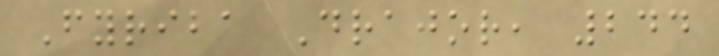Fyriba Drajor, 244
